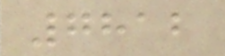7812
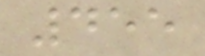455
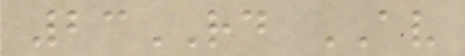23RD AV
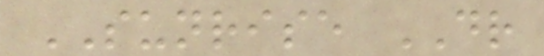SUNRISE DR
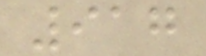917
